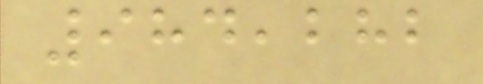984,282
